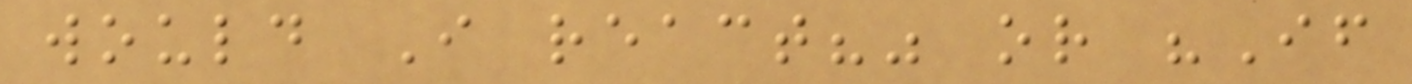would I react?" or "If
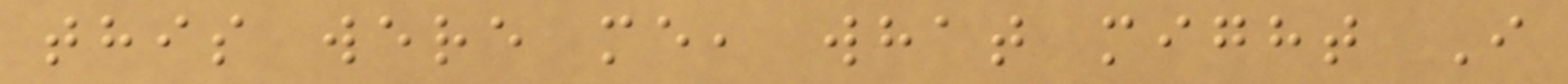this were me, what might I
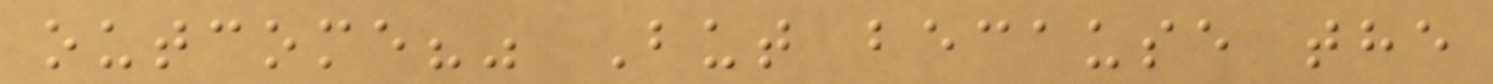outcome?" But because the
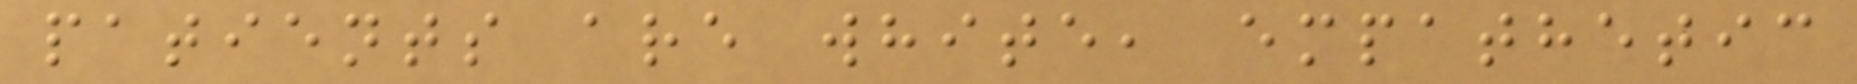patients are white, empathetic
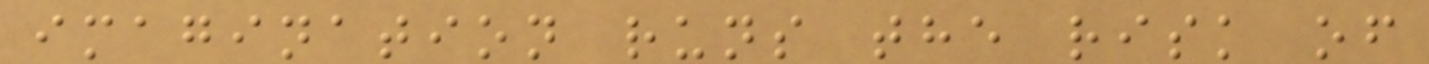imagination runs the risk of
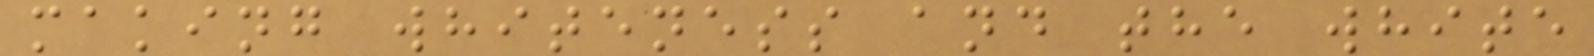making whiteness and the white
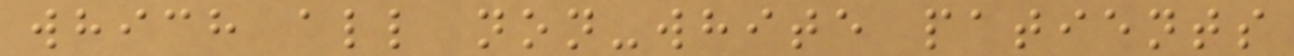which all non-white patients
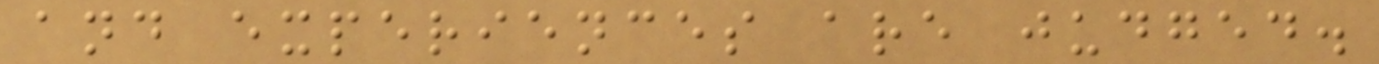and experiences are judged.
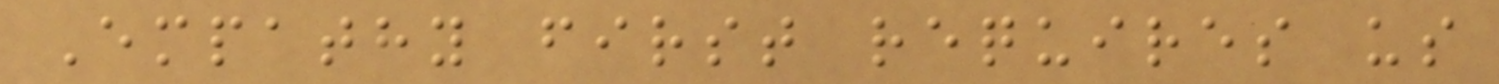Empathy first requires us
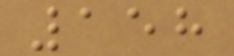158
